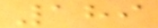189
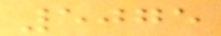5075
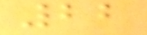22
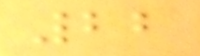22
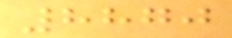8870
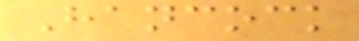Hancock
